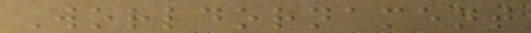Worldornament
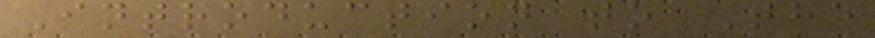Introduction to The
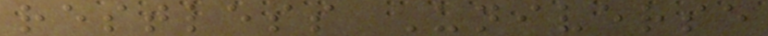restless Universe
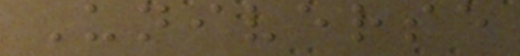Universe
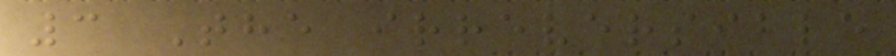3 The irreversible
